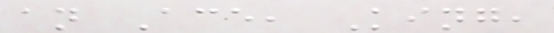an Ace, King,
